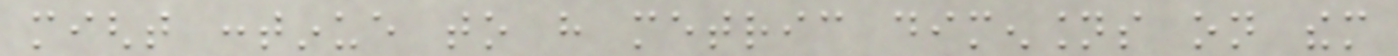might continue to have metric dimensions on them
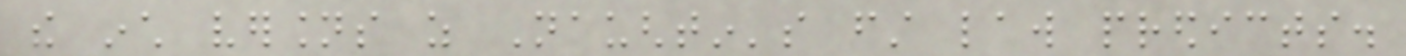the inch versions as Naughtin's first law predicts.
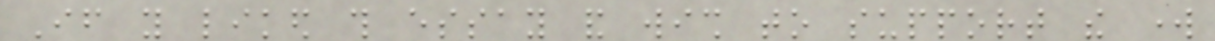If you liked this essay and wish to support the work
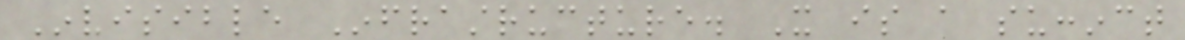Invisible Infrastructure. It is a succinct
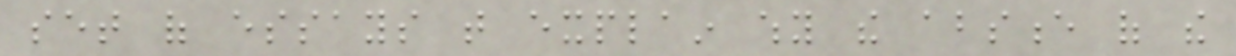set of essays that explain why the absence of the
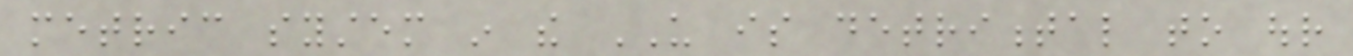metric system in the US is detrimental to our
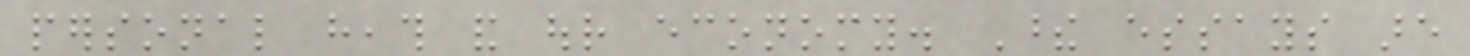personal heath and our economy. These essays are
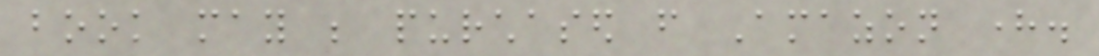book may be purchased from Amazon here.
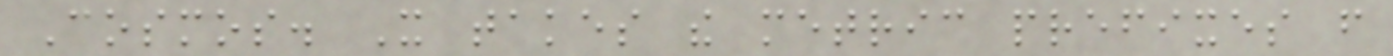Cosmos. It takes the metric prefixes from
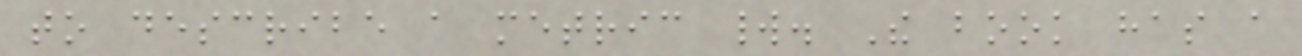to describe a metric world. The book has a
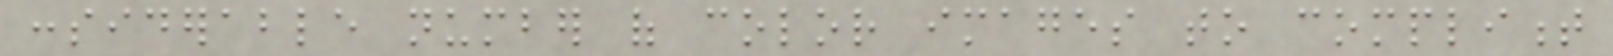considerable number of color images to compliment
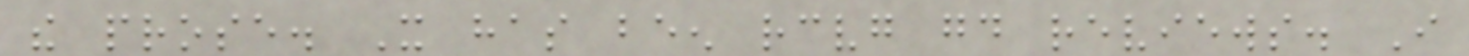the prose. It has been receiving good reviews. I
